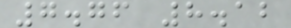7.76 8.12
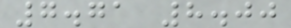7.71 8.00
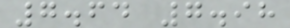7.64 7.98
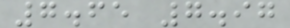7.65 7.97
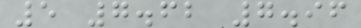5 7.62 7.96
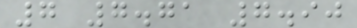7 7.71 7.90
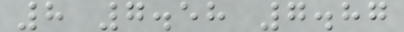8 7.58 7.87
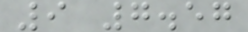9 7.57
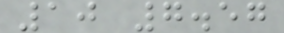10 7.57
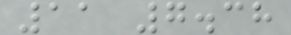11 7.38
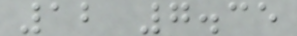12 7.35
